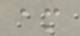am
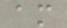am
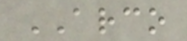ARCO
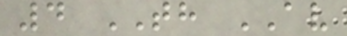4 TH AV
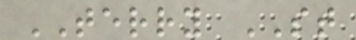TERRY ST
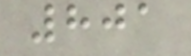801
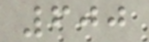600
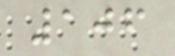106
